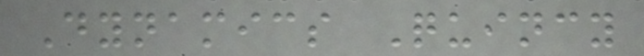Dynamics Quincy
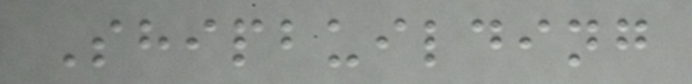Shipbuilding
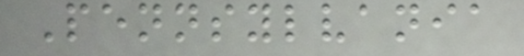Pennsylvania
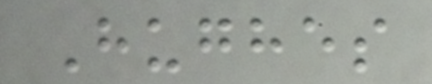Hughes
